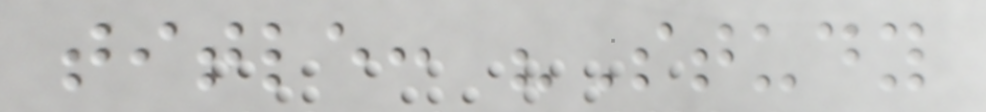title: "Study
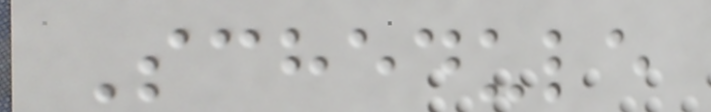Schedule
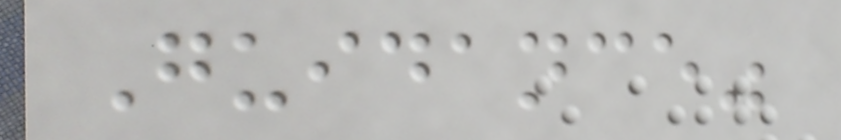Guidance"
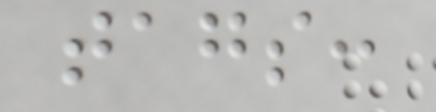tags:
